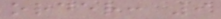order: 9
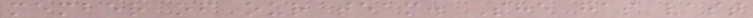member of our team. She has vast
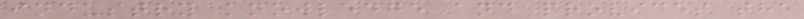industry knowledge and provides the
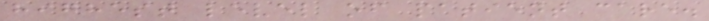highest level of patient care.
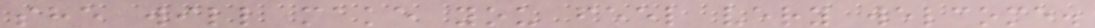she will make you feel very welcome.
